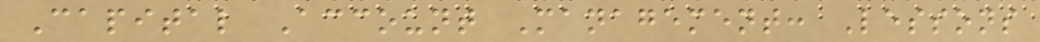Capital Account Management: Lessons
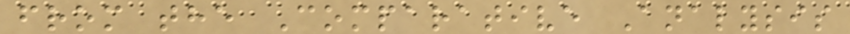from the Comparative Analysis
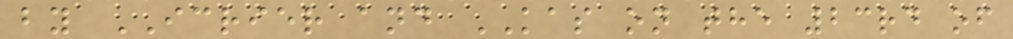by ICRIER and KAS on the 23rd of
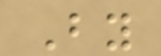By
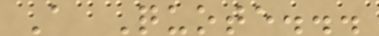A Quote...
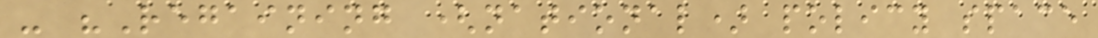- "Regaining (national) policy space
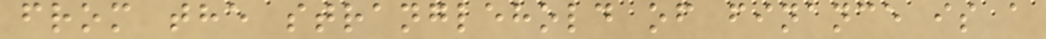from the stranglehold of finance is a
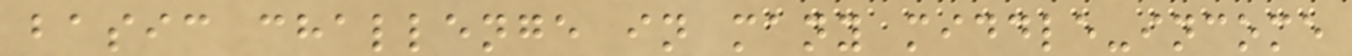basic challenge in many middle-income
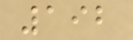192
